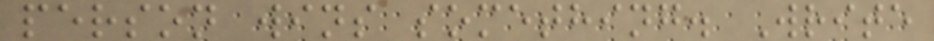person wins something. Write
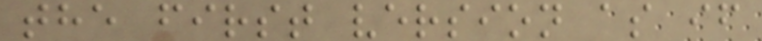the first version as if
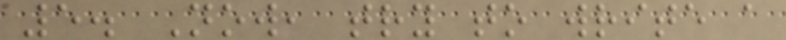5. Now, try to write a
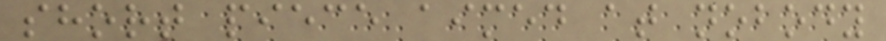short piece aimed at nobody
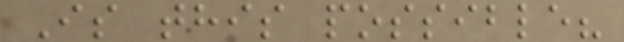Is this possible?
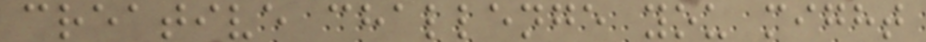creative challenge you might
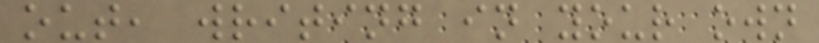out, writing in your own
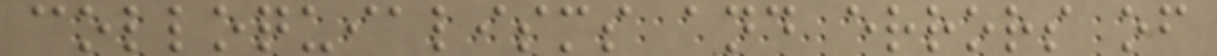colloquialisms and errors of
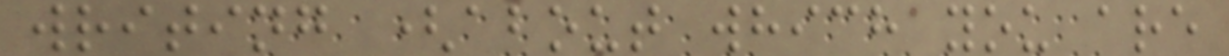writing (about which you are
